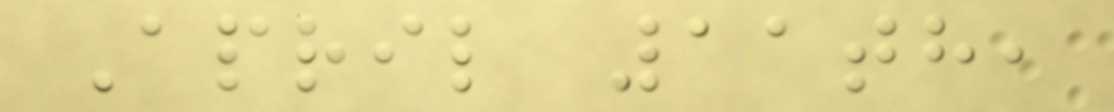April 11th,
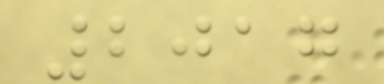2017
